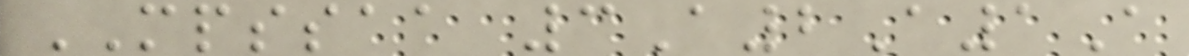MPSSAA 3A2A1A
